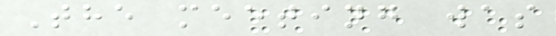The meeting was
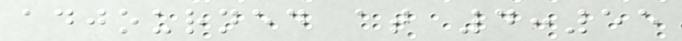adjourned at 4:55
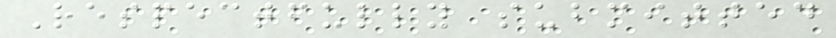Respectfully submitted
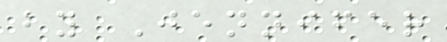by Jennifer
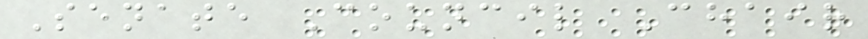Senate Council Chair
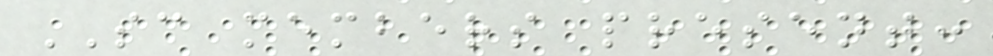SC members present:
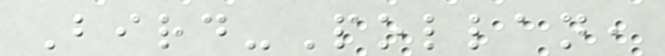Bird-Pollan,
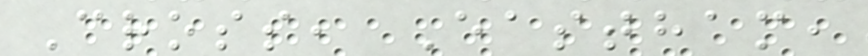Cross, Eastham,
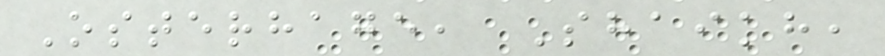Osterhage, Shaikh,
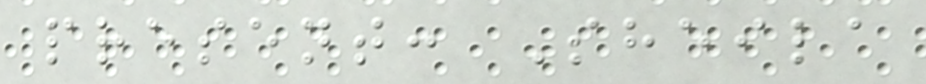present: Sheila
